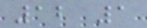12 1
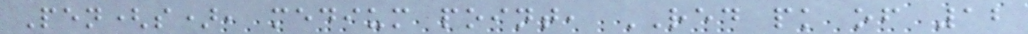Pen(s), medium point, RED pk of 12
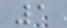1
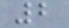2
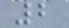2
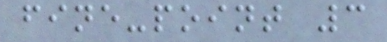fine-point 3
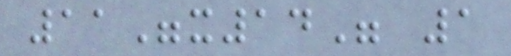11"x14" 1
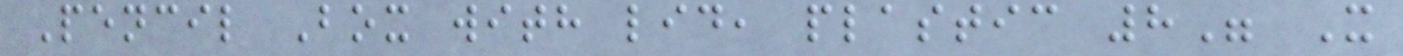Pencil Box with lid, plastic 8" X
